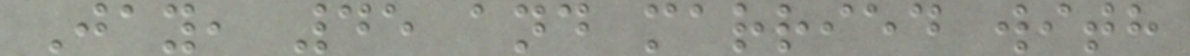Jay, 45 and married with
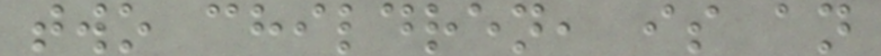two children, is an
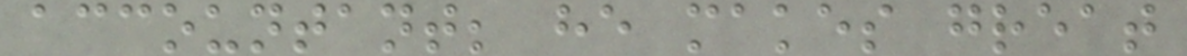accountant; he makes great
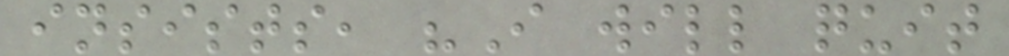insists, "I will quit
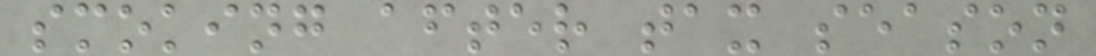smoking after tax season
